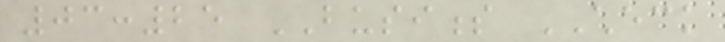03:25 BUSINESS CHECK
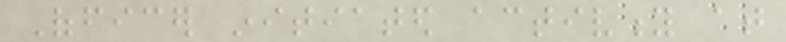Officer initiated activity at
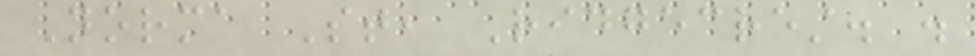Norma St, Ridgecrest. .
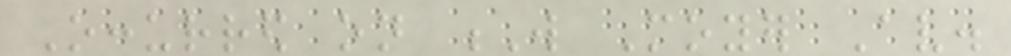Occurred on W Moyer Av.
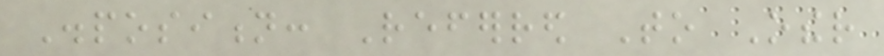Disposition: Referred To Other
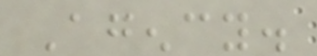Agency.
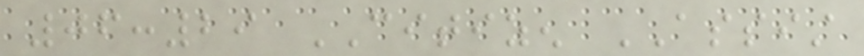06:29 CITIZEN ASSIST
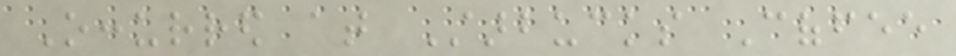Occurred at Starbucks Coffee
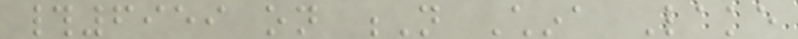#6959 on N China Lake
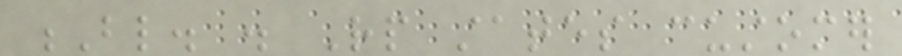Bl. . Rp states customer
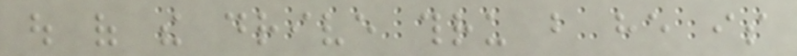out of the drive thru but he is
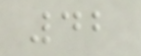42
